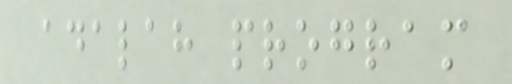adalah program
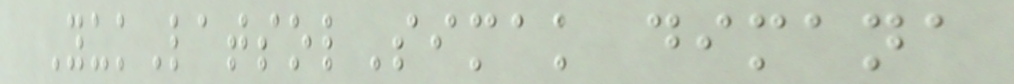YukLatsolSimak dimana
